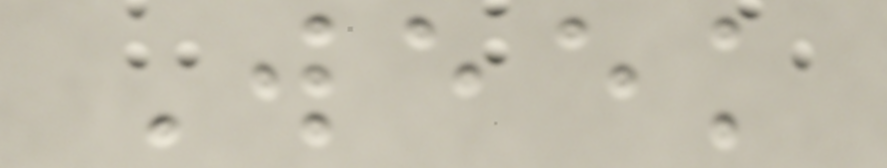Week
